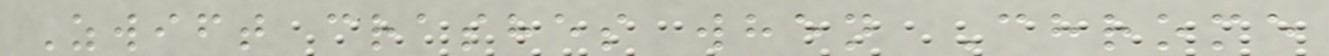Zwift crashes when Chrome
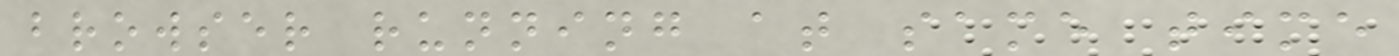browser running at same time
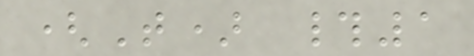(T) #1
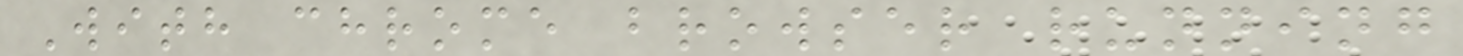With chrome browser running
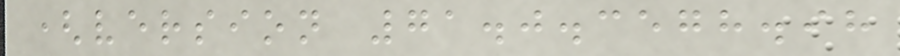(version 71.0.3578.98
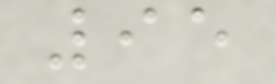95
